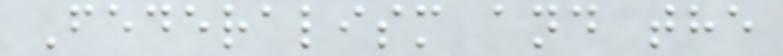Federalism and the
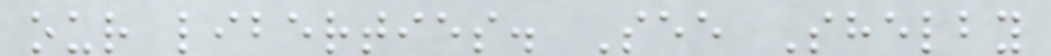our liberties. See Shelby
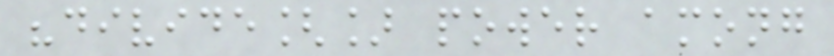"divide[] power among
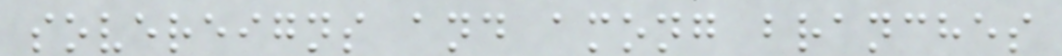sovereigns and among branches
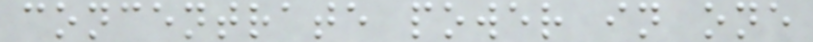concentrate power in one
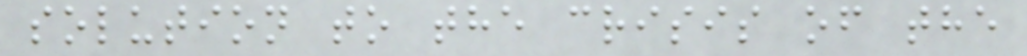solution to the crisis of the
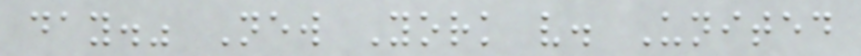day." New York v. United
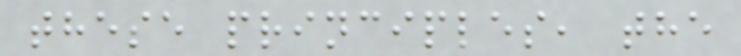these principles, the
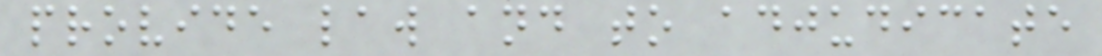provide law and to adjudicate
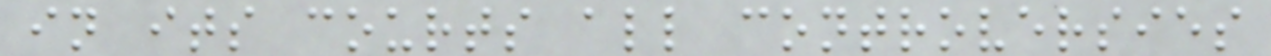in its courts all controversies
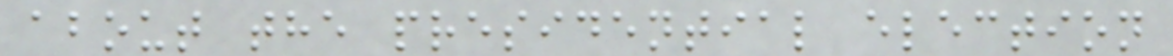about the presidential election
